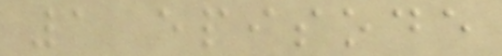1 episode
